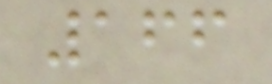166
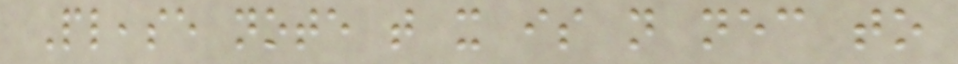Please note that it is not necessary to
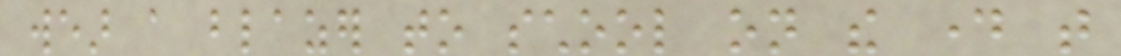wear a blazer to school on the day that
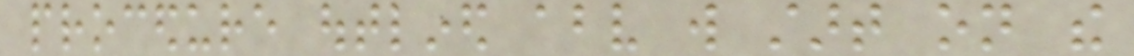procedure outlined above will start on the
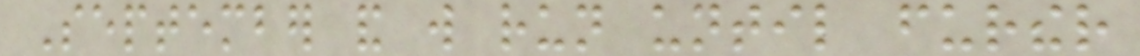September and will run until further
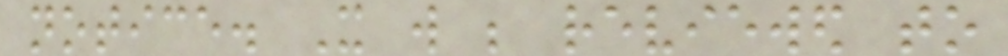notice. It will be reviewed to
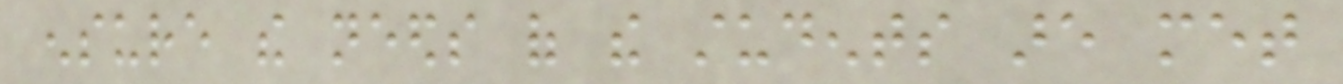ensure the needs of the students are met
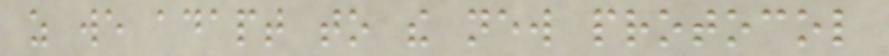as we adapt to the new protocol
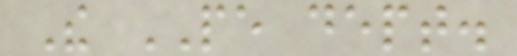The PE dept.
